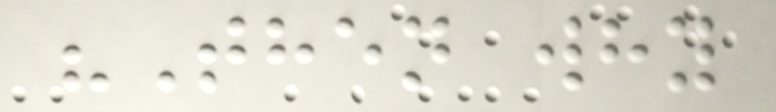"Then why
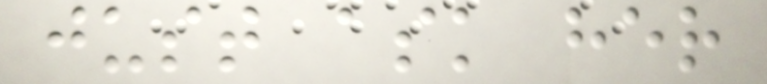just ask her
